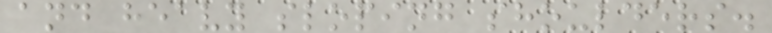and heavy sloping shoulders.
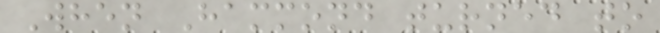When Hammond turned to
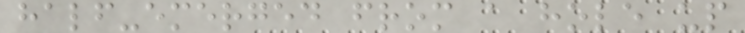half-emerged from a hole up
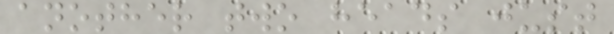another two heads just
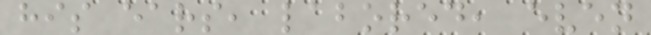his ears, labored, even
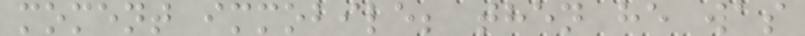moment immobile; then he was
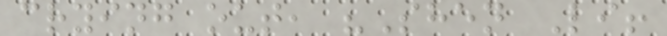crying out, "Shen Li!
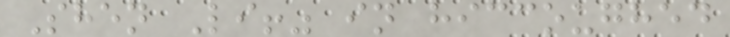Shen Li!" in hiccoughed
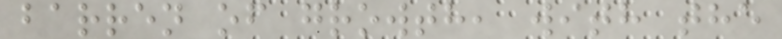barren of growth, with the
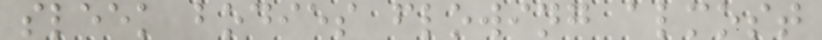sleek bodies flowing almost
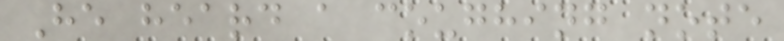He heard a coughing note
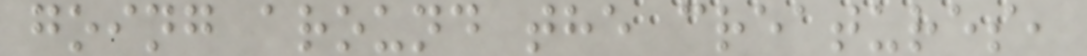going around the creatures,
